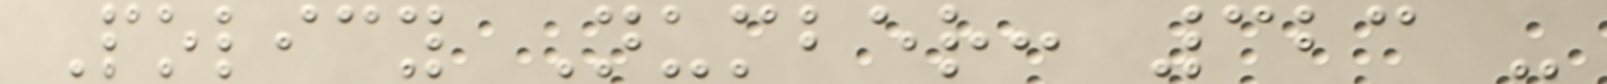Policy Number: 323 -
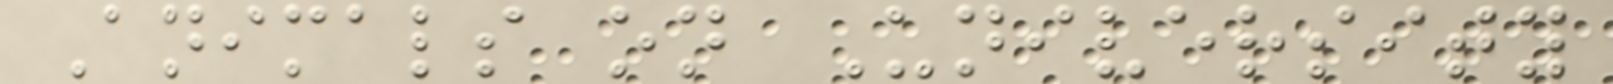Animals on University
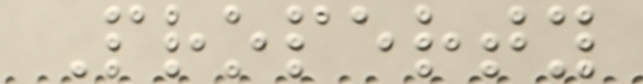Property
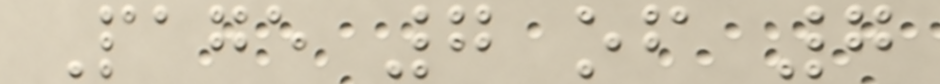Page 7 of 7
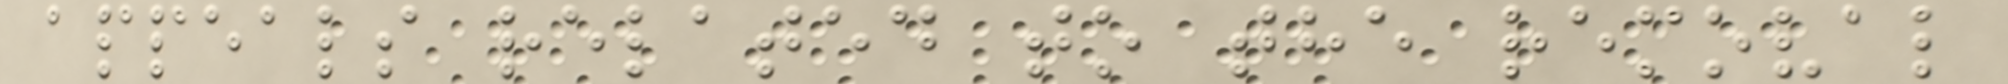appeals related to the removal
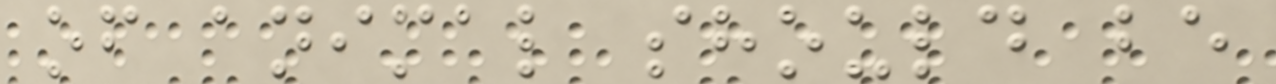of animal should be
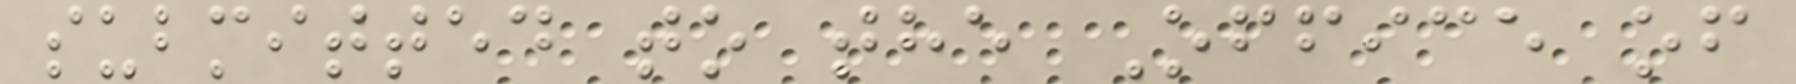submitted to the Office of
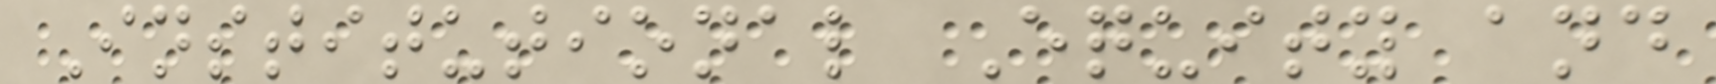Institutional Equity and
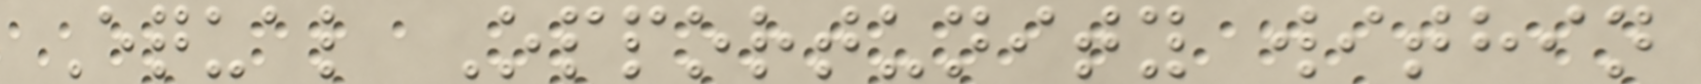Equal Opportunity within
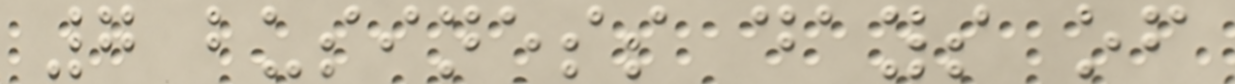7 business days of
